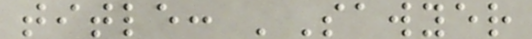title: 'Sawyer
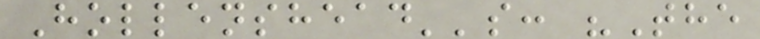Hollenshead''s: "The
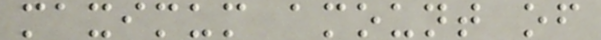maximum amount of
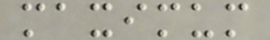maximum
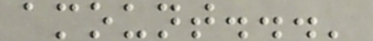amount...'
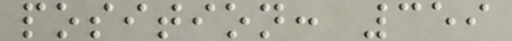position: 359
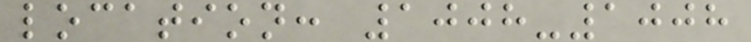location: 1008-1008
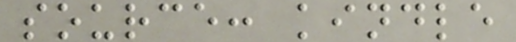source: kindle
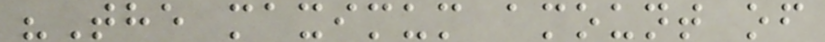"The maximum amount of
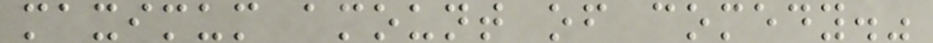maximum amount of comedy."
